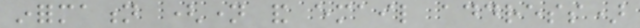information (name and email address)
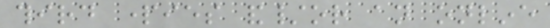third parties and/or an online
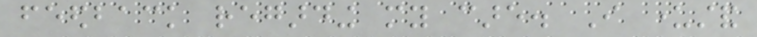feedback regarding my care. I understand
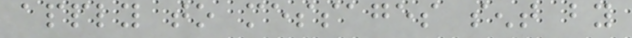apply to messages sent by
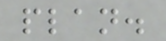plan.
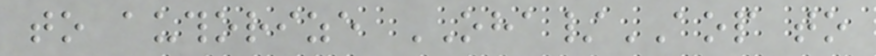to authorize OHA/AOP to
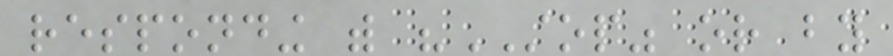responding with "STOP" or by
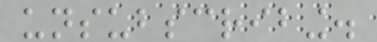unsubscribing.
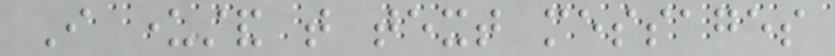I understand that text messages
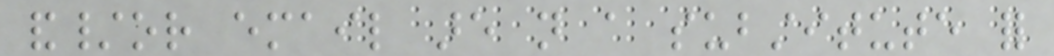and/or email are not a substitute for
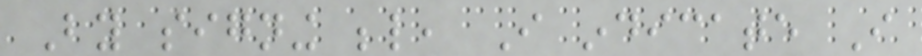By signing below, I indicate I
